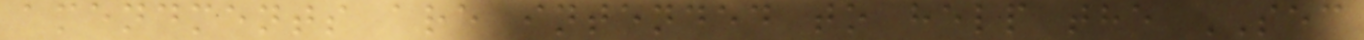amendments are intended to help the SEC
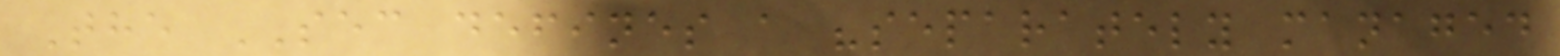The SEC defines a "separately managed
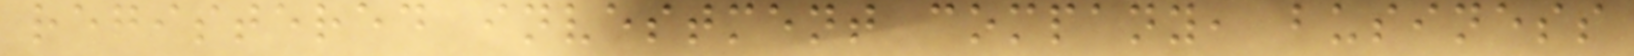registered investment company, business
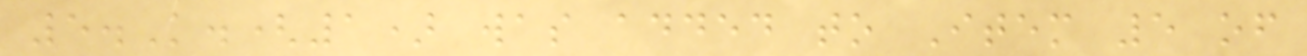5.K.(1) was added to Item 5 of
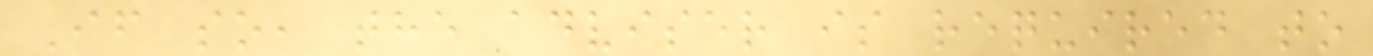If so, the adviser is required to
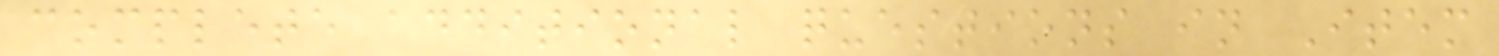complete additional questions in Item
